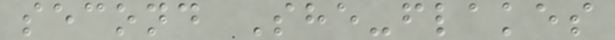second She-flakes
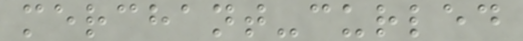merchant-curled
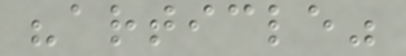"article"
